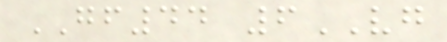GF44 6VG
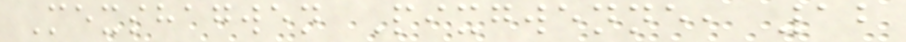Mexshagwen Pixgwenne, 12
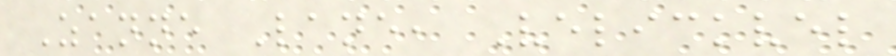Zanne Lane, Velickvel
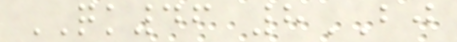QK46 8BJ
